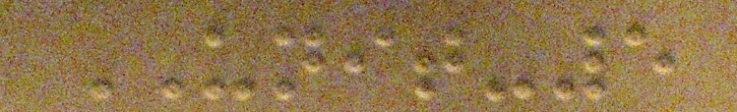UNIT-5
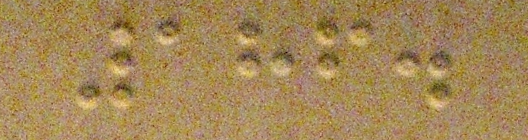186.
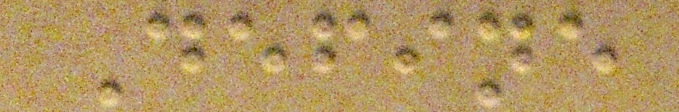Define
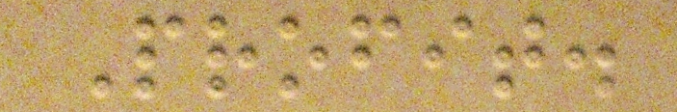Profit.
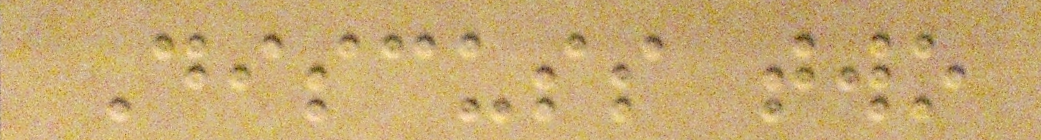Discuss two
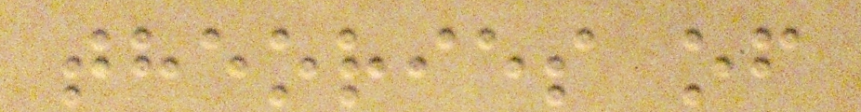theories of
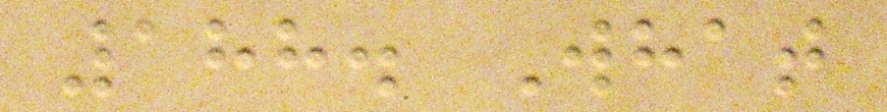188. What
